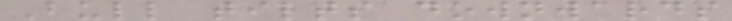Bull tilts downwards
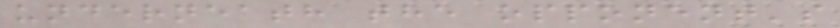underneath the opponent's
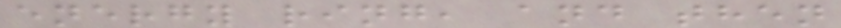energy ring, and then
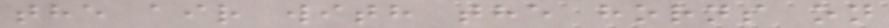the air with the horns on
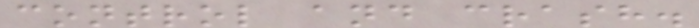control and crash.
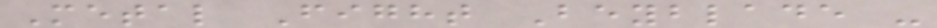Metal Fight Beyblade -
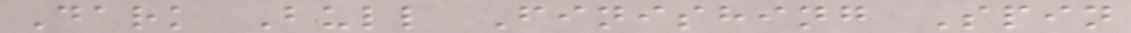Dark Bull Finishing Spin
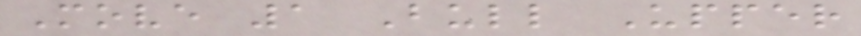Move 1 Bull Upper
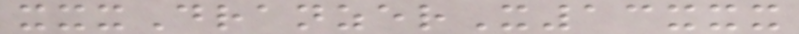xxxDranzerX13xxx
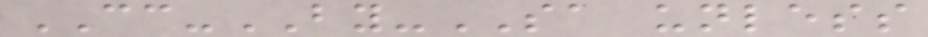CC-BY-SA unless
